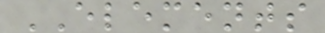ELEMENTS
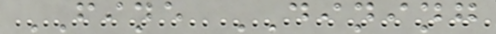FINE DINING
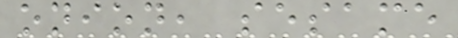onion, sesame
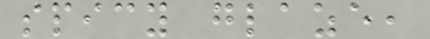spicy glaze,
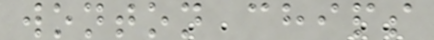wonton chips
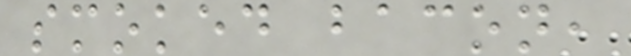smoked bacon,
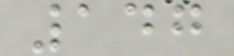147
